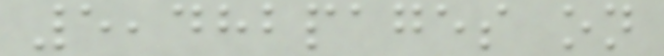5,482pages on
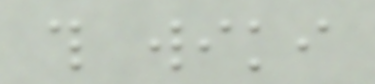this wiki
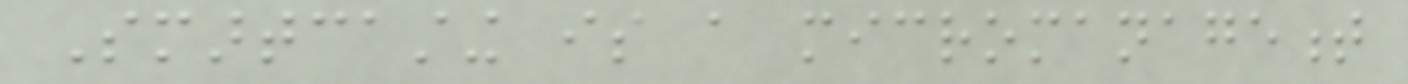Smartcasting is a micromanagement
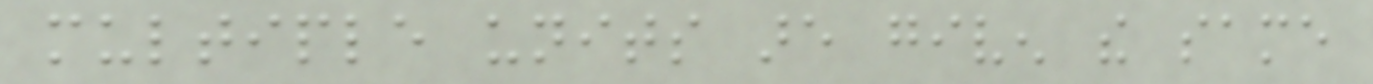multiple units are given the same
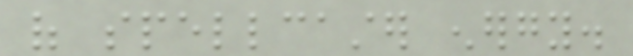of spellcaster energy.
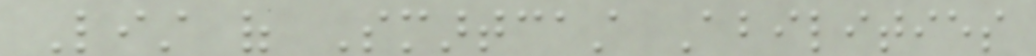List of Smartcast Abilities
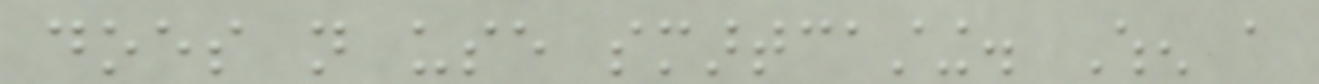does not use smartcasting. When a
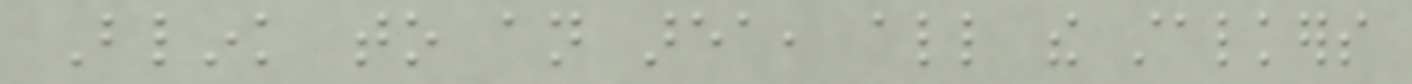Blink to an area, all the stalkers
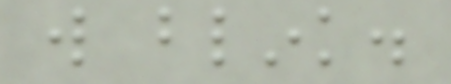will blink.
